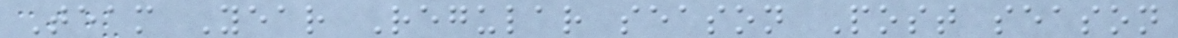Team Year Regular season Post season
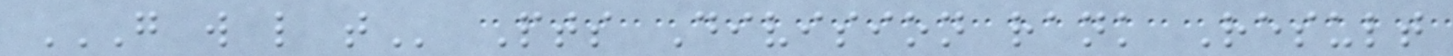G W L T Pts Division rank Result
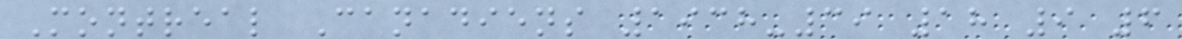Montreal Canadiens 1938-39 18 9 6
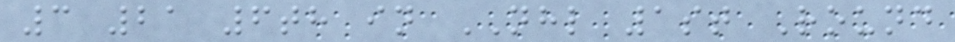3 21 6th in NHL 1st Round
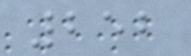252
